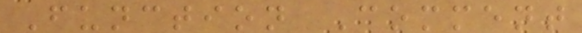Function Comment
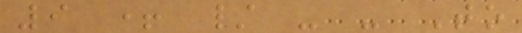9 + / - - To
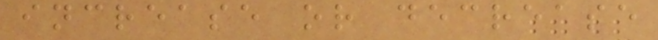increase or decrease
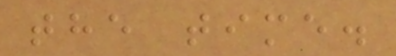the time.
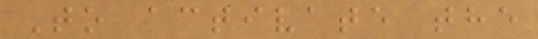To activate the
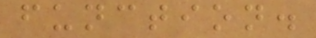function.
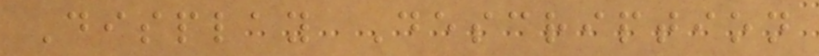Display Description
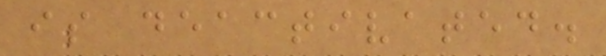is deactivated.
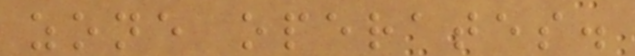zone operates.
